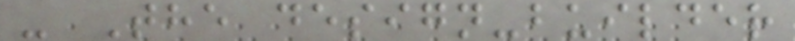- The design-builder
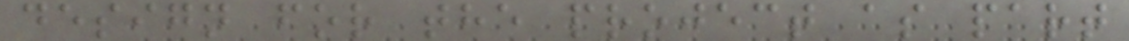design for the project as part
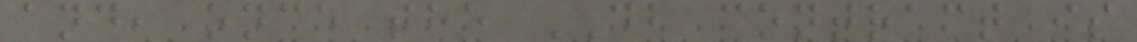and, once the DB contract is
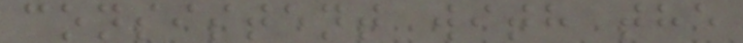consistent with the
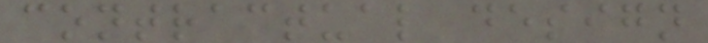contractual design
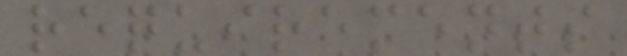requirements
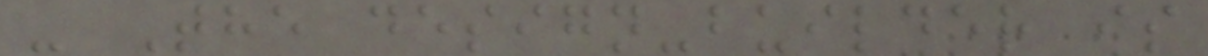- The design-builder is
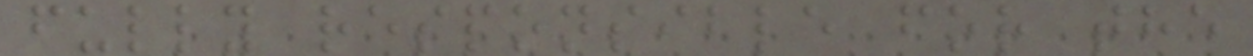fully responsible for the
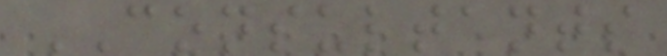CONSULTANTS
